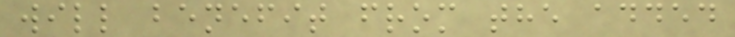will benefit from the added
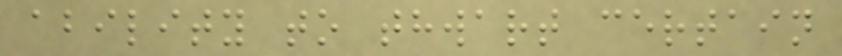ability to thwart certain
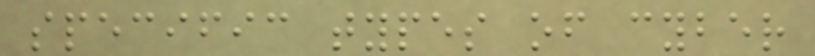specific types of cyber
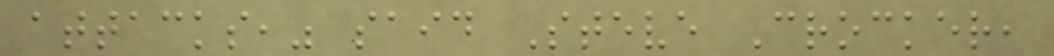attacks," said Steve Crocker,
